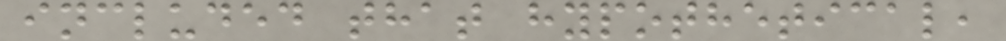included that hypothetical,
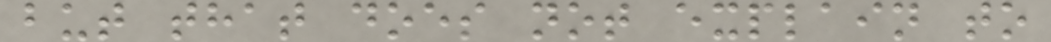but that does not explain to
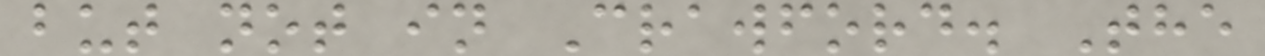but not in Crawford. The
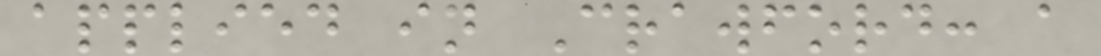applied in Crawford: a
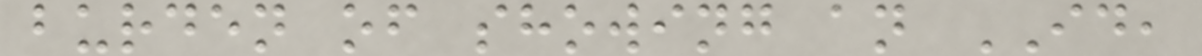burden of showing an ID,
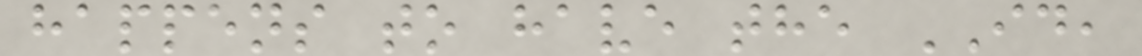happens to have the ID,
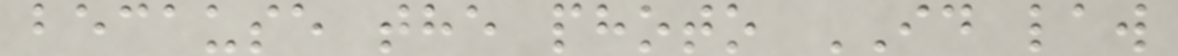because the photo ID law
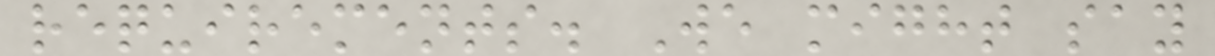requirements. We might say
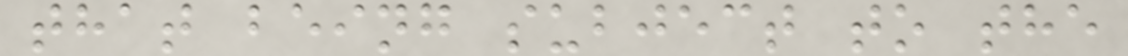that being subject to the
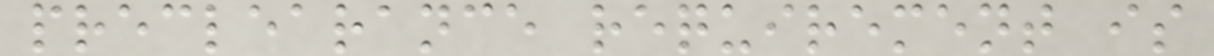preclearance requirement is
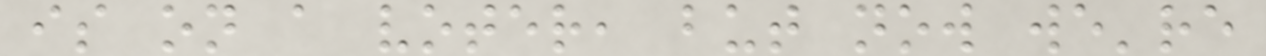is on a voter, but now we're
